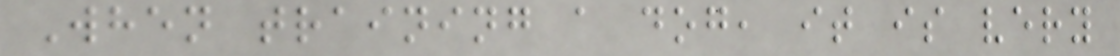When training a dog, it is very
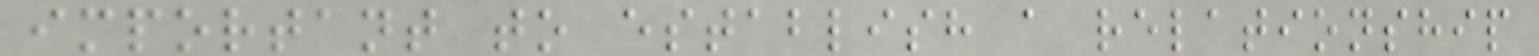important to establish a relationship
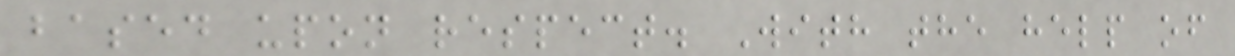based upon respect. With the help of
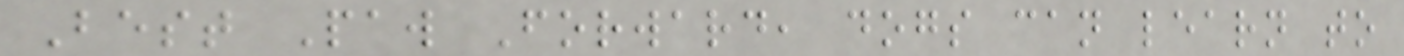Best Paw Forward, dogs can learn to
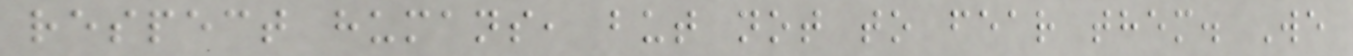respect humans, but not to fear them. We
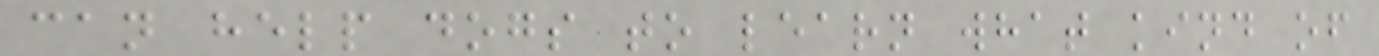can help dogs to learn what kind of
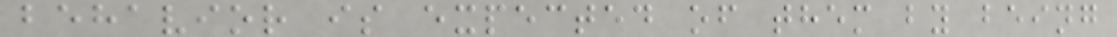behavior is expected of them by being
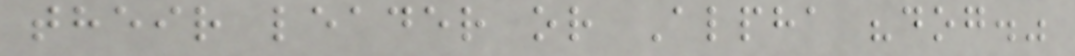their leader or Alpha "dog."
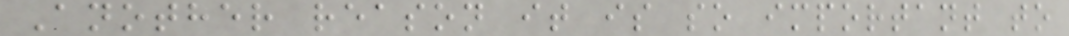Another reason it is so important to
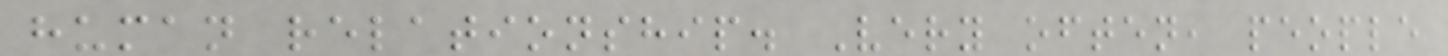human relationship. Very often, people
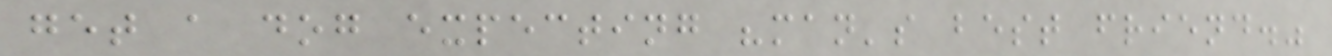get a dog expecting "man's best friend."
